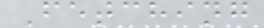Fetching
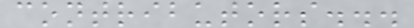contributors...
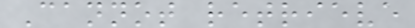Cannot retrieve
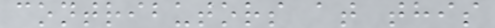contributors at this
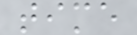time
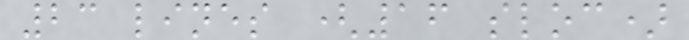23 lines (16 sloc)
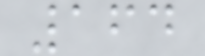164
